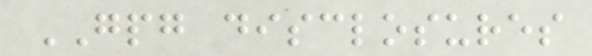GPG disclosures
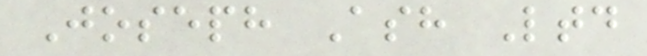Joseph Ash Ltd
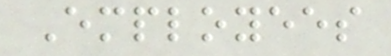Employees
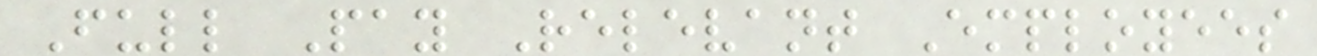Full Pay Relevant Employees
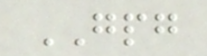GPG
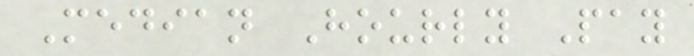Median Hourly Pay
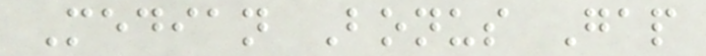Median Bonus Gap
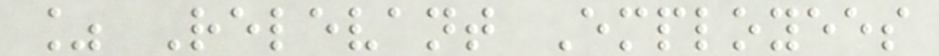% Relevant Employees
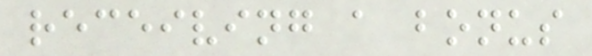receiving a bonus
